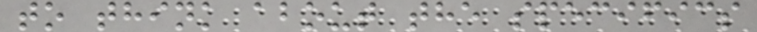to think about the specifics
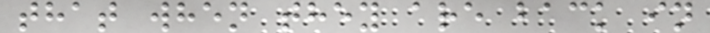that when they are back in
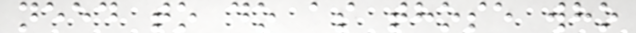need to do as those who
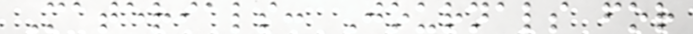Materials: Journals for
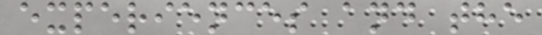experiences and the
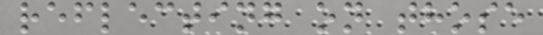reflecting on those
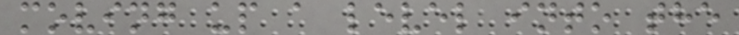moving up a level into the
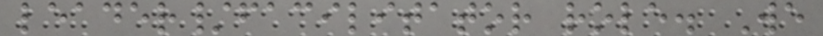leader/facilitator role. We
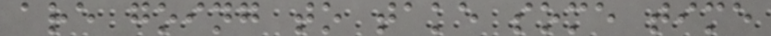are going to take some time
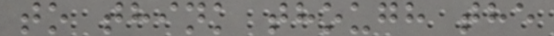to think though the
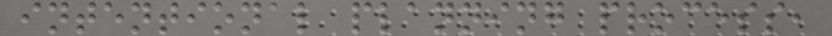intentional planning process,
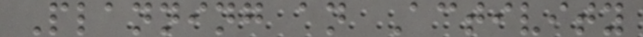Planning an Activity
